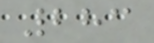283
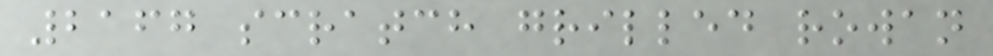2167 scratch grilled rowan
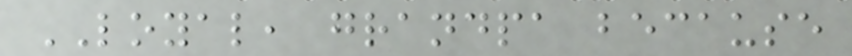LOYAL, grandpa because
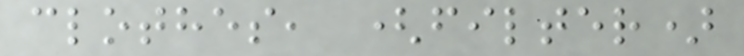clothes, (filter)
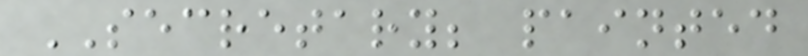SECRETARY; painted
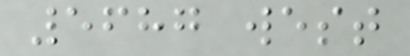5687 west
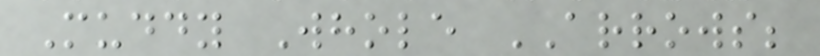Muddy Whole ARROWS;
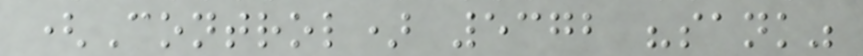(Control) 5372 "sank"
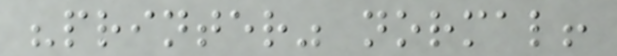"printer" normal!
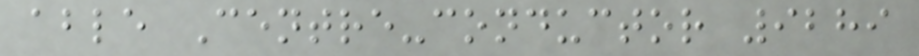able Centre-conductor 9289
